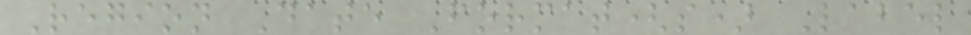Region Date Format(s) Label
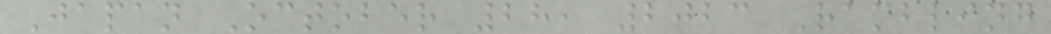Japan October 28, 2023 Rambling
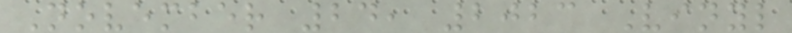November 24, 2023 Vinyl
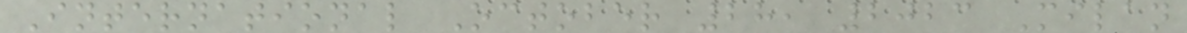International October 28, 2023 Milan
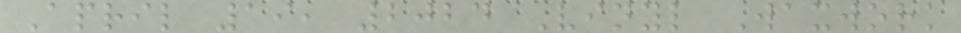April 19, 2024 Vinyl Waxwork
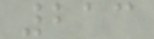213
